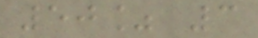50% 3
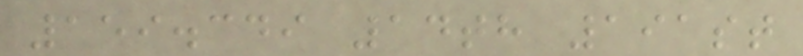159.349 14th 191st
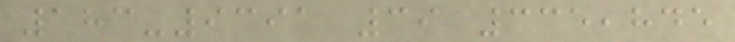183-9391 39 335,845
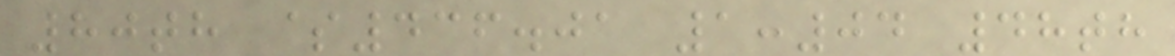80th $436.01 1:04 48th
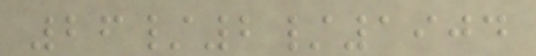26/2/1904
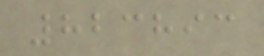823893
